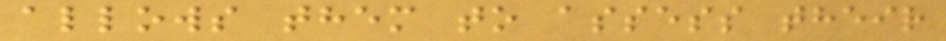allows them to assess their
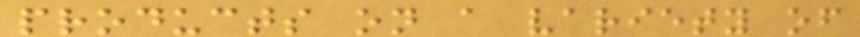products on a variety of
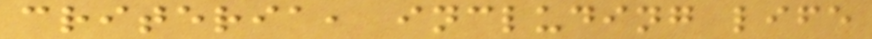criteria, including life
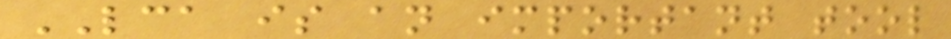LCA is an important tool
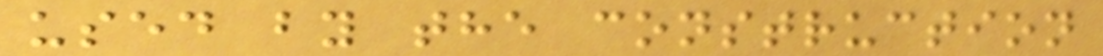used by the construction
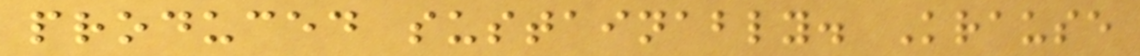produced sustainably. Krause
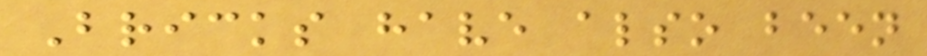Bricks have also been
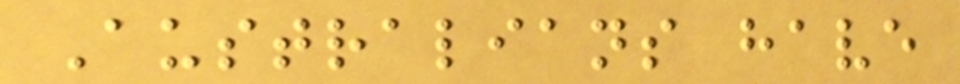Australians have
